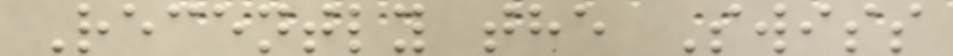Recently the Swiss
